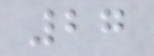27
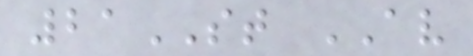21ST AV
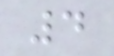4
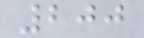200
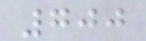700
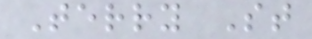Terry St
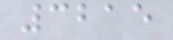3215
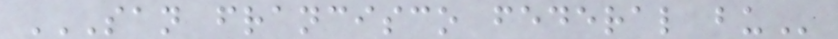SAN FRANCISCO FEDERAL BU
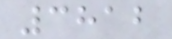3812
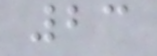23
